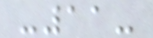-11-
